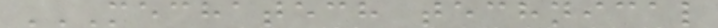MECHATECH TECHNICAL
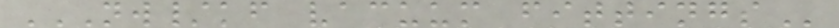NW/KF VACUUM FITTINGS
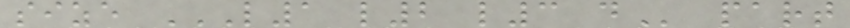size L1 L2 L3 D part
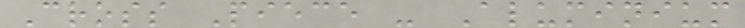Cross Piece - Aluminium
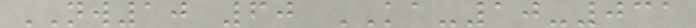NW10 60 KA-10-031
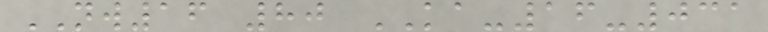NW16 80 KA-16-031
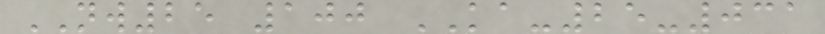NW25 100 KA-25-031
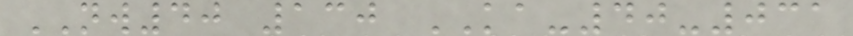NW40 130 KA-40-031
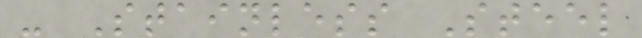- Stainless Steel
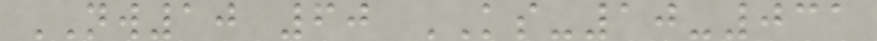NW10 60 KS-10-031
